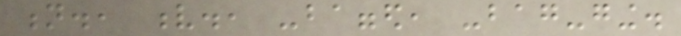n., v., -bagged, -bag-ging.
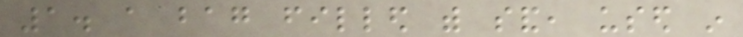1. a bag filled with sand, used in
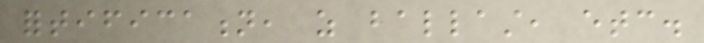fortification, as ballast, etc.
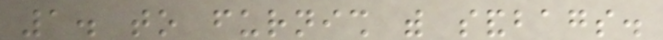1. to furnish with sandbags.
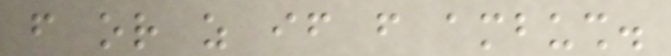from or as if from ambush.
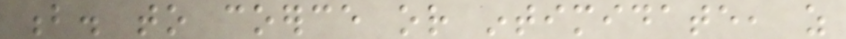b. to coerce or intimidate, as
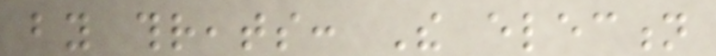by threats: The election
